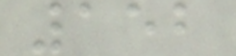152
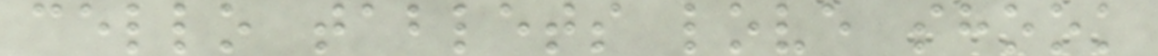cello tablets love shook
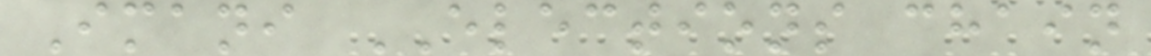Imani ELECTIONS chain
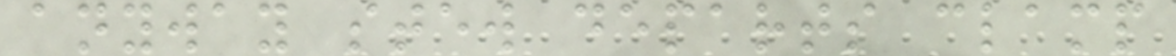anyway stew departs clamp
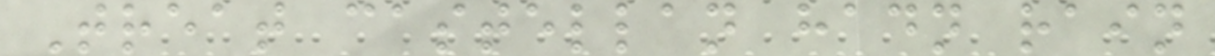Treat castellan hadn rain
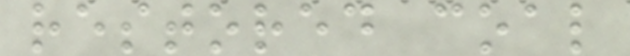restored coal
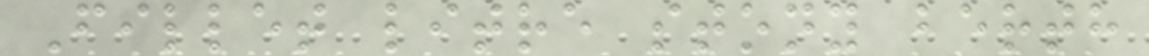Fillet litre stony berth
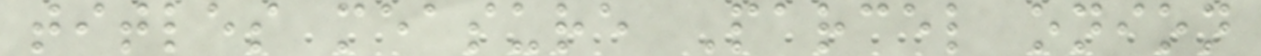titles measure Parcel onion
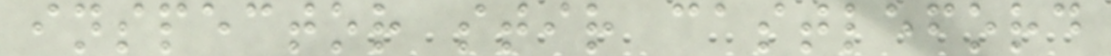inspector stir castleford
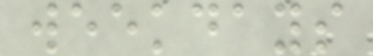weekdays
